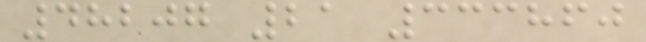48207 21 333860
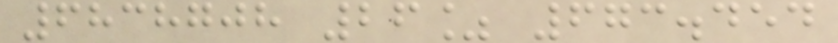6838708 26% 673.454
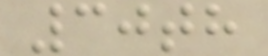30th
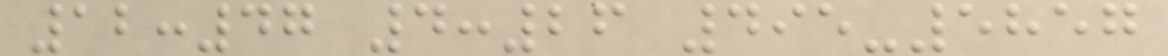12:47 4:26 495-5857
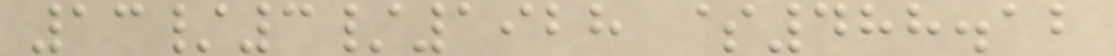13/3/1928 $488.12
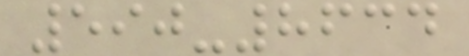590-8634
